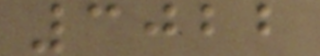3022
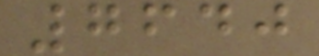7640
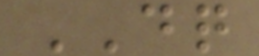DQ
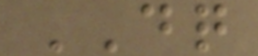DQ
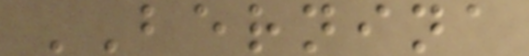BERNINA
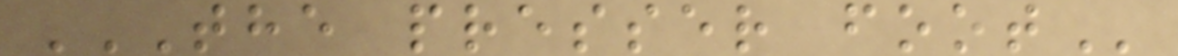THE PRESSER FOOT
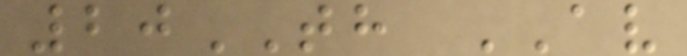20TH AV
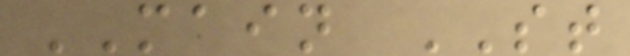MAIN ST
